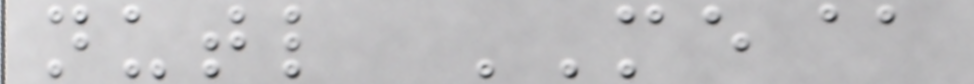nutl ME@
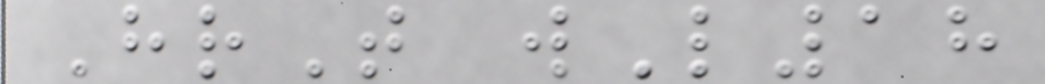HrT wL18
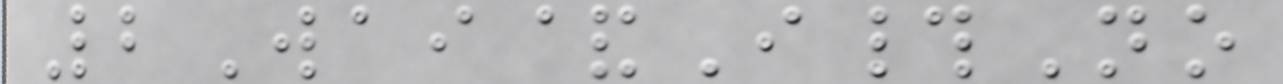2Wai&I#No
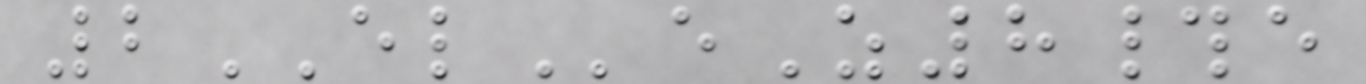2ELeZ8#e
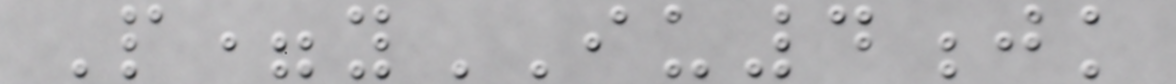P=yIU4jk
